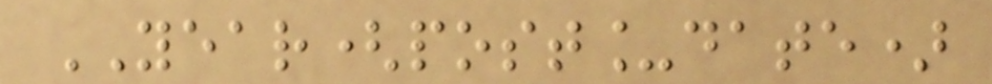YEAR(post_date)
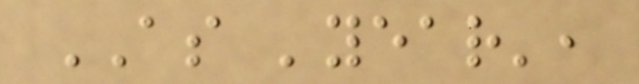AS 'year',
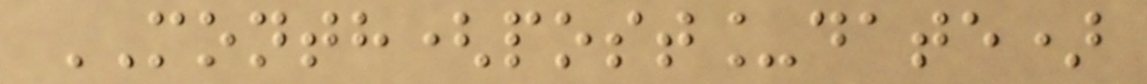MONTH(post_date)
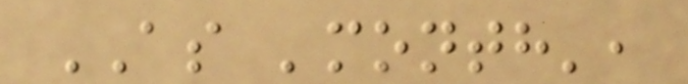AS 'month',
